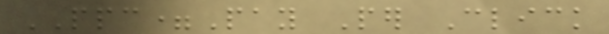PPC=Pay Per Click
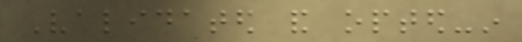Validated and opted-in
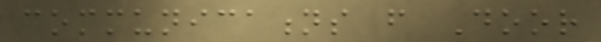communications from Door
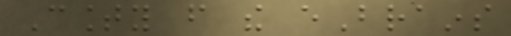County from the eBrains
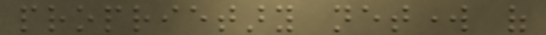proprietary network of
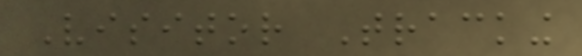Visitor Tracking
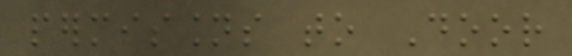permissions to Door
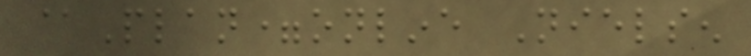@Plan=online Nielsen
